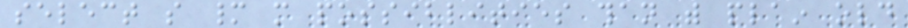select so many more possiblities than with plain old
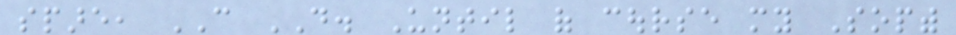spare, CAN DO. Until of course my Sopwith
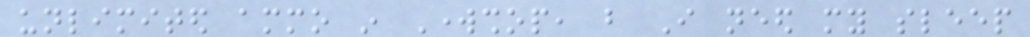unlimited ammo in Workshop, but I need my sleep
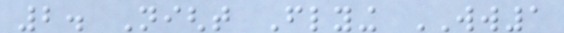2. Night Flying WW1
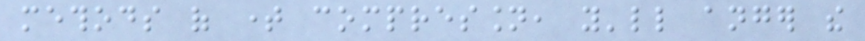methods of time compression, you'll anger the
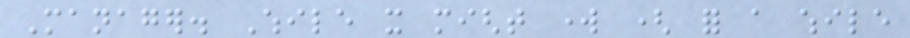Manager. While it might work ( for a while
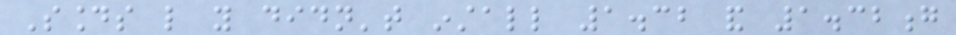Sounds like you didn't install 1.32 and 1.32g
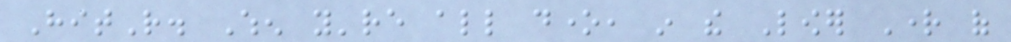HitR. When you're all done, in the Lower Right of
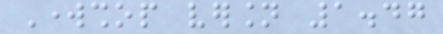Workshop version 1.47
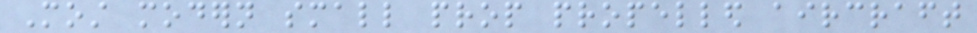Most modern small prop propelled aircraft
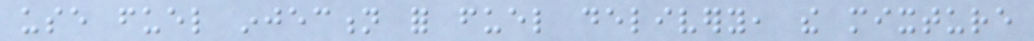use fuel injection for fuel delivery, the mixture
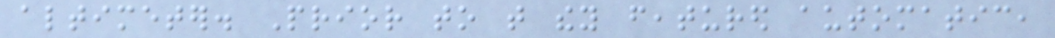altimeter. Prior to that they featured automatic,
